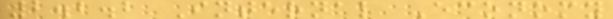2.2.2 Internal Economy
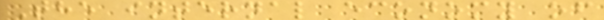The internal economy of
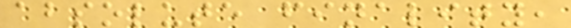absolute finality,
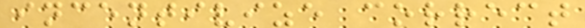incentivize correct
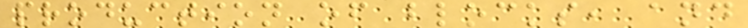production of blocks, and
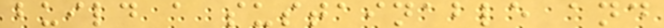build a sustainable and
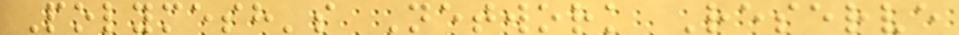Polymesh's Network Reserve
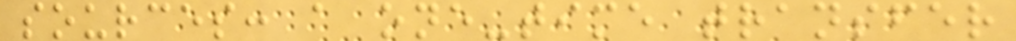sources: a one-time transfer
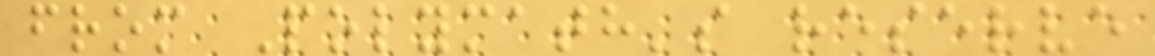from Polymath's reserve
